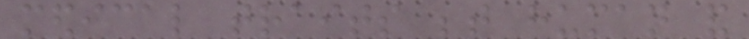medical traits between human and
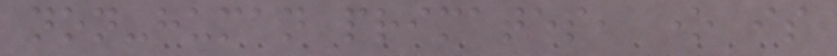non-human primates, one is
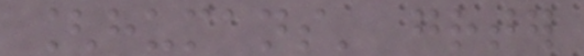[humans' greater
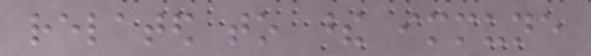related to these immune
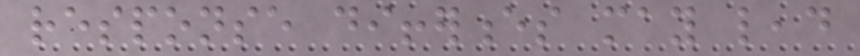response differences may lead
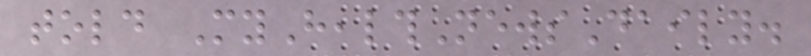told MyHealthNewsDaily.
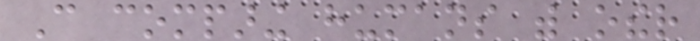Can comparing humans with other
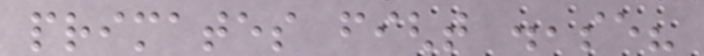primates fight disease?
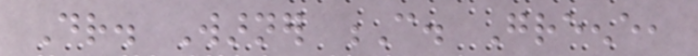Dr. Warner C. Greene,
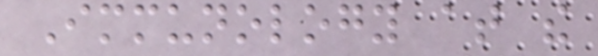Immunology at the
